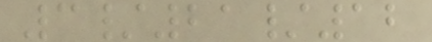3/21/12
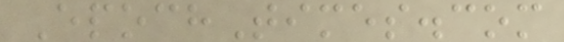EpochTimes.com
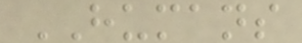HUMANS
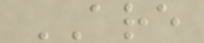ARE
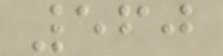560
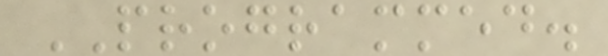PROGRAMMED.
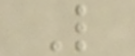L
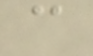c
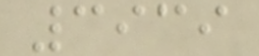3939
